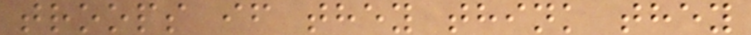troops if they think they
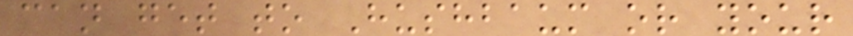can get to Hushbaum or your
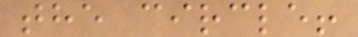the circle!
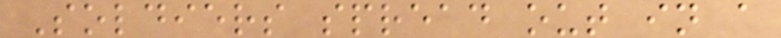Soldiers spread out in a
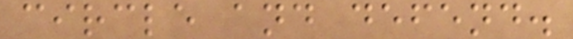circle and defend.
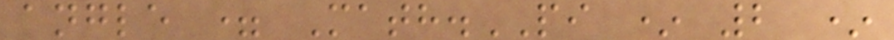angle = Math.PI * 2 *
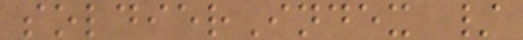soldierIndex /
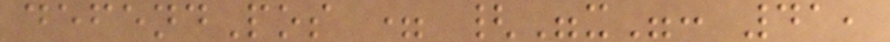defendPos = {"x": 41,
